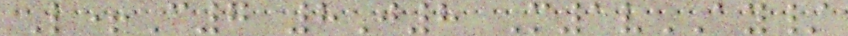L+C7 8J8 M1vAY/
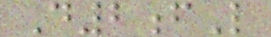D2fL
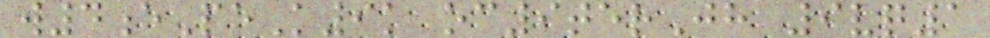w4ePeK9k oc9terJh 9vq1
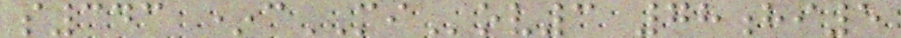s343 *cMIov3 78hi5
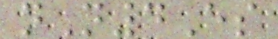nN4Es
